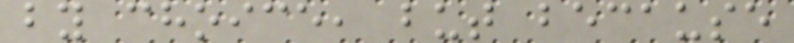by choice, but because
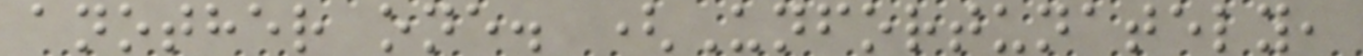another one. (Unfortunately,
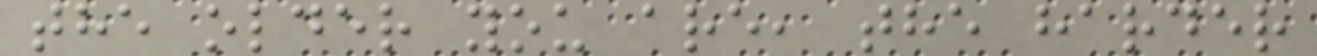the older you are, the harder
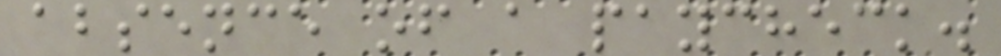absence of a paycheck.
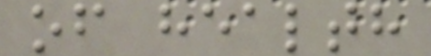of health
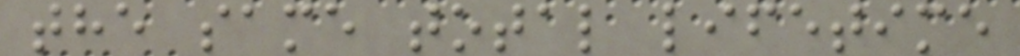the same total lifetime
